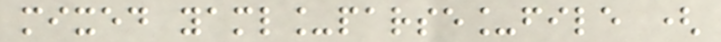mixed yaml_parse_file (
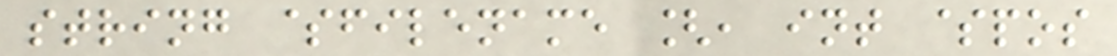string $filename [, int $pos
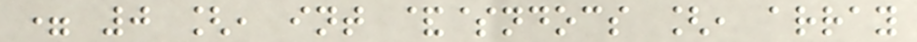= 0 [, int &$ndocs [, array
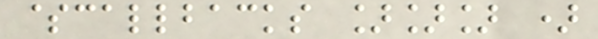$callbacks ]]] )
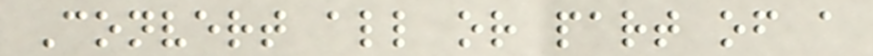Convert all or part of a
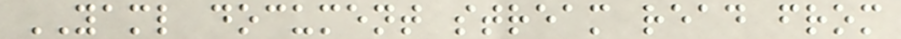YAML document stream read from
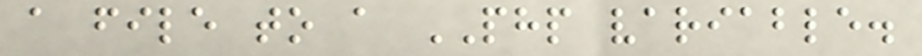a file to a PHP variable.
